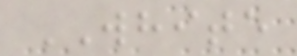WHITE
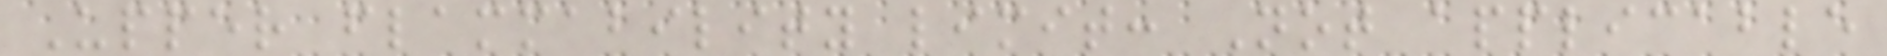Upper flammability limit: Not applicable
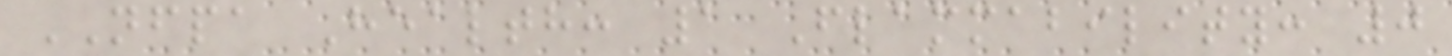NFPA Health: 1 Flammability: 0
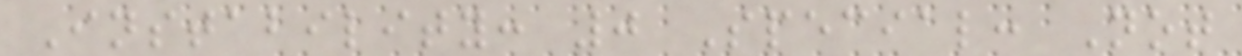Instability: 0 Special: Not
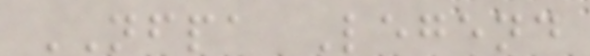NFPA Legend
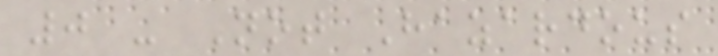0 - Not Hazardous
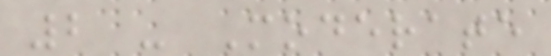2 - Moderate
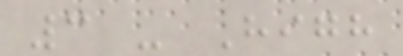3 - High
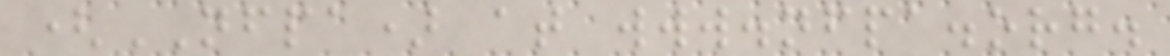(NFPA) at www.nfpa.org.
